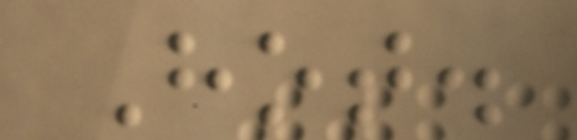Hot.
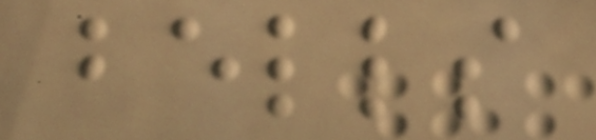bells
